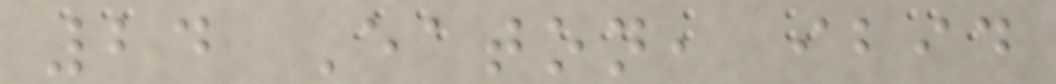24 Eaton, ibid
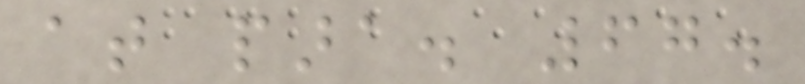at para. 67.
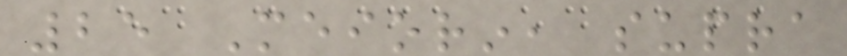25 Meiorin, supra
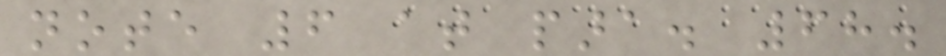note 6 at para. 68.
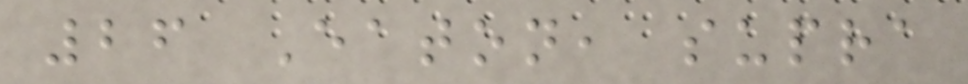26 Eaton, supra
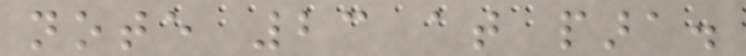note 23 at para.
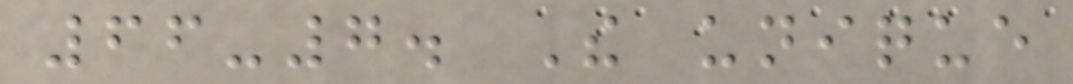66-7. The unique
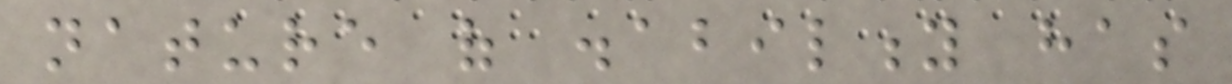nature of disability has
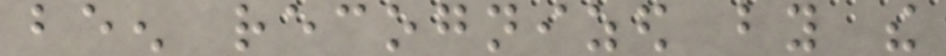been recognized by the
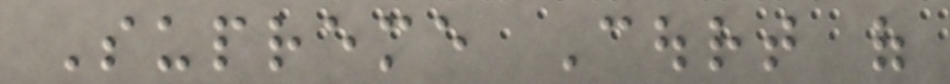Supreme Court of
